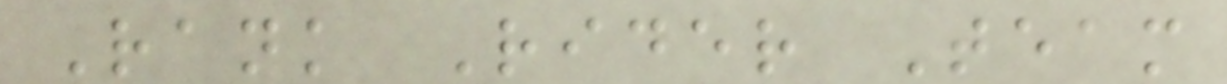Rank Rider Team
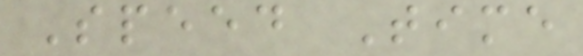Speed Time
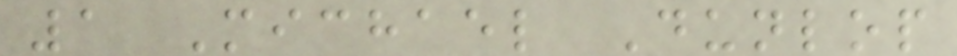1 Michael Dunlop
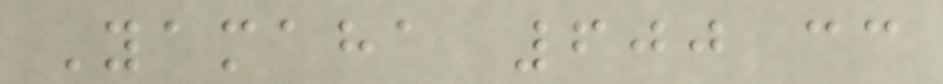Yamaha 600 cc
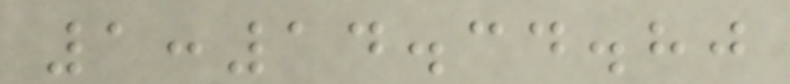1:14.34.80
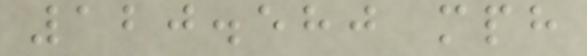120.580 mph
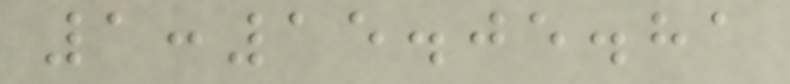1:15.05.81
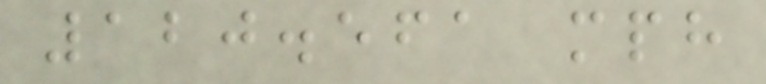120.561 mph
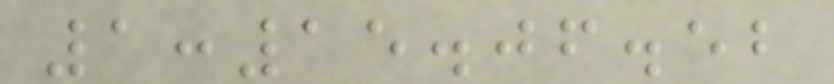1:15.06.52
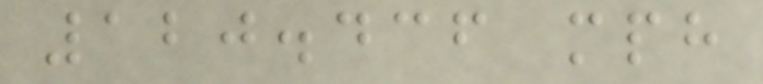120.436 mph
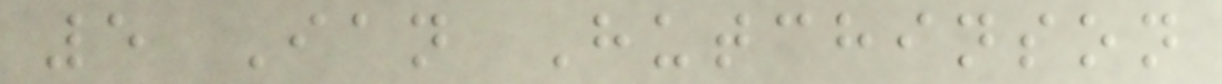5 Ian Hutchinson
